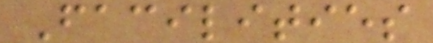Facilities
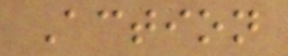Action
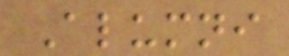Alumni
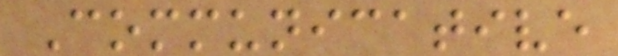Communicative
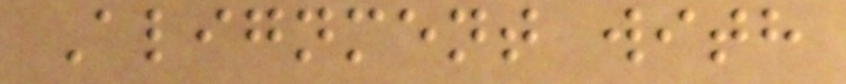Alignment with
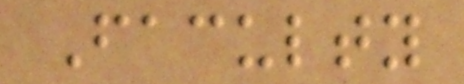Faculty
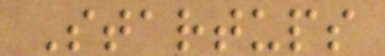Startups
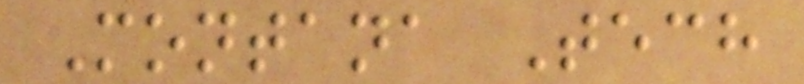Montana Tech
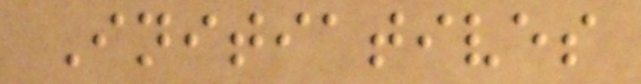Initiatives
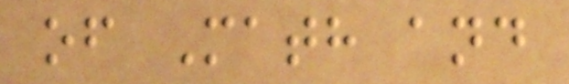of Math and
